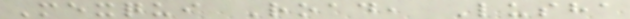Mexqui Road, Lusha
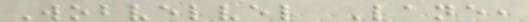Wobvelvel Lane,
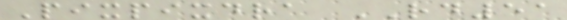Pixpixdra RD51
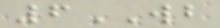6WB
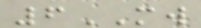6MW
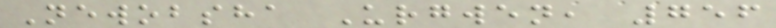Newobsha Urgwen, 756
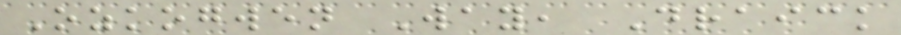Ozkogwen Way, Draick
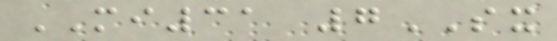MI31 7SX
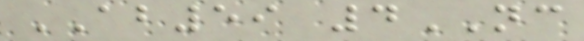AB59 4NC
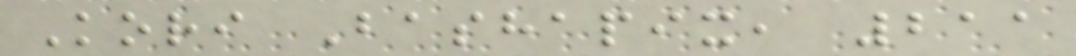Kori Bashapix, 211
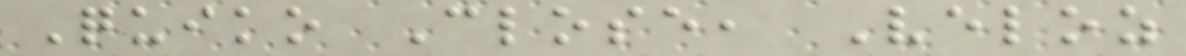Quiko Close, Veloz
